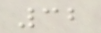32
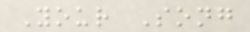Your Song
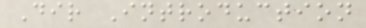Dir Introduction
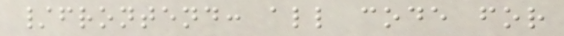/frontend: all code for
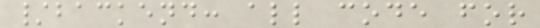/backend: all code for
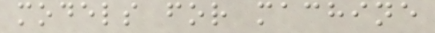models for machine
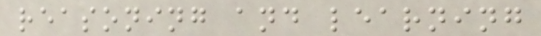reasoning and learning
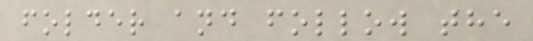folder and follow the
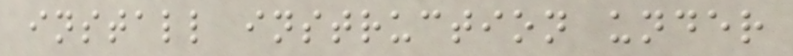install instruction under
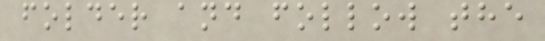folder and follow the
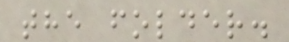the folder.
